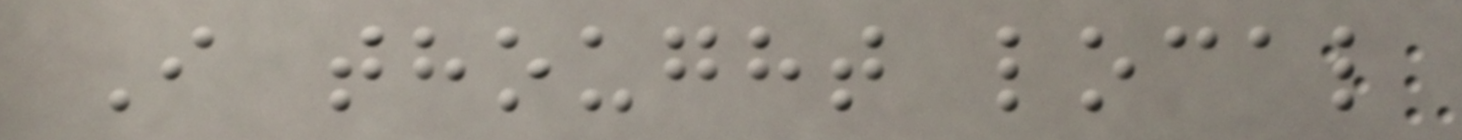I thought local
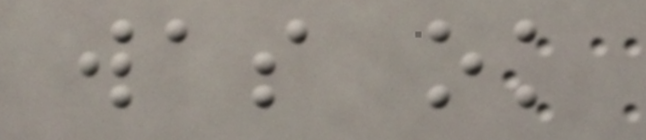was ok
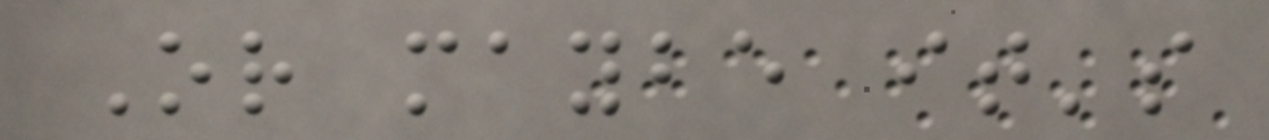Or maybe it's
